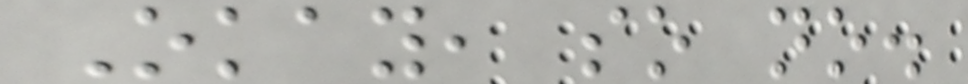Okay, so no.
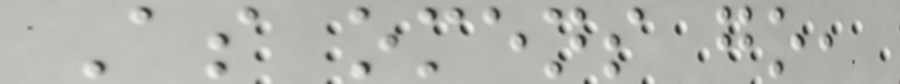As omens go,
